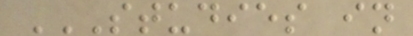STUDIES IN
